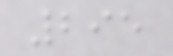295
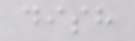dish
